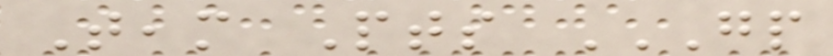Team Pts GP
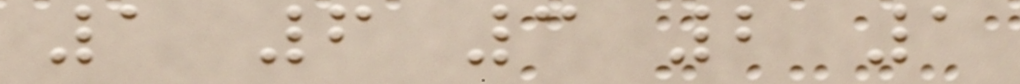1 6 3 2 1
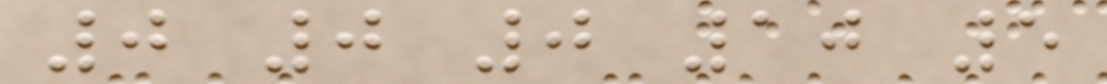0 0 0 10 5
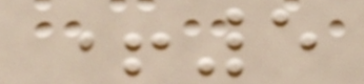+5
